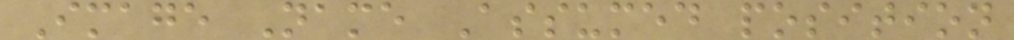Image Name Assumed position
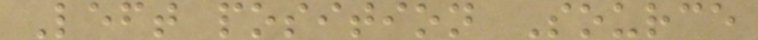Left position Source
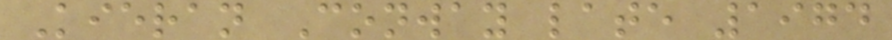Kieran Conway late 1974
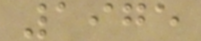1975
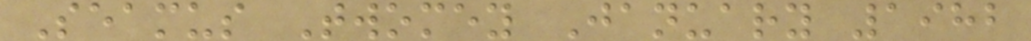Seamus Twomey January 1982
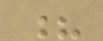?
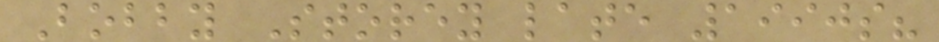Bobby Storey late 1990s?
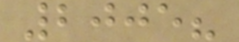2005?
